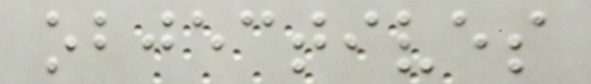objectives
